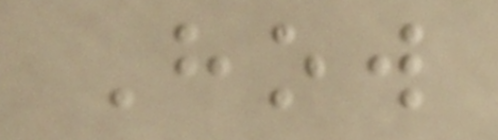How
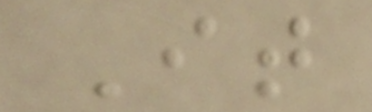It
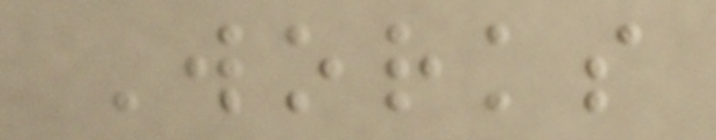Works
